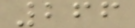266
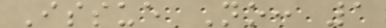Issue No: 1
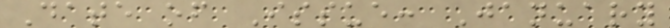Date of Issue: January
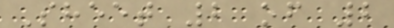Sheet 2 of 2
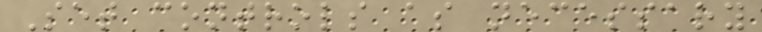Set controls as necessary
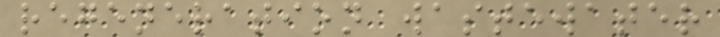regeneration wastewater
